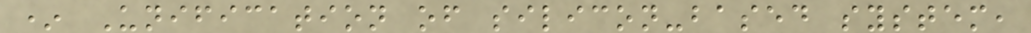* Unification of silicon-based system,
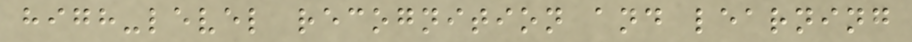high-level recognition and learning
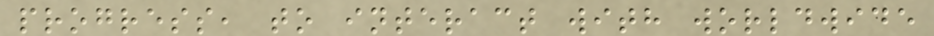progress, to interact with worldwide
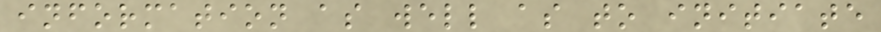information as well as to initiate
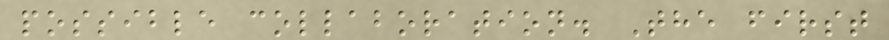possible collaboration. The first
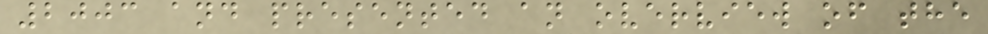2003 and presented an overview of the
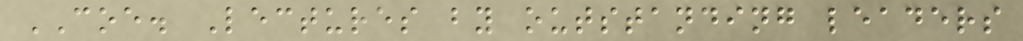COE. Lectures by outstanding leaders
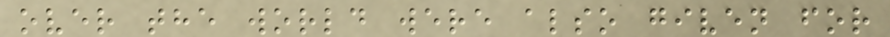over the world were also given for
